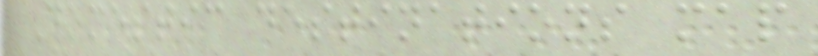Domestic destinations map
